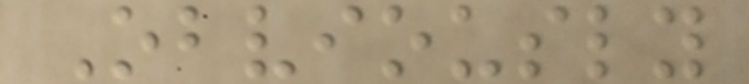Obviously
